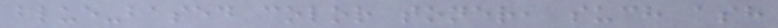blue-based color toner, such ash
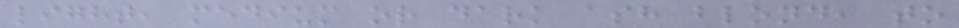light, medium or dark ash blond, to
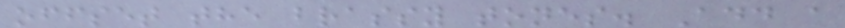offset the brassy tones. Add a
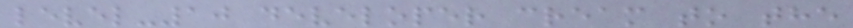level-10 developer cream to the
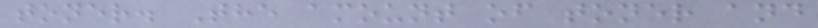toner. The amount of toner and
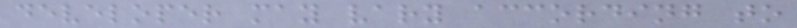developer may vary according to
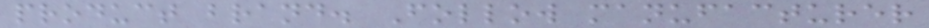product brand. Follow manufacturer
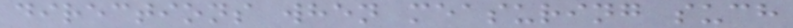directions when measuring such
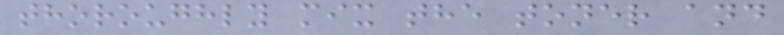thoroughly mix the toner and
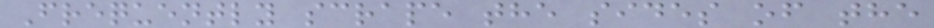Frequently scrape the sides of the
